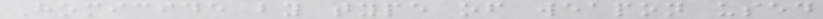Homicide by type of weapon used
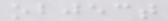object
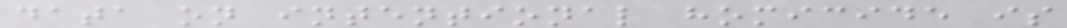data on intentional homicide is
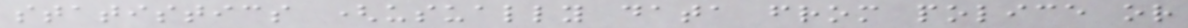statistics (usually data from police or
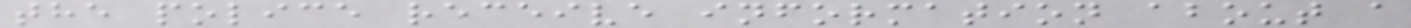the police receive information about a
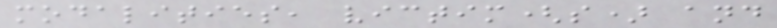modalities, victim(s) and
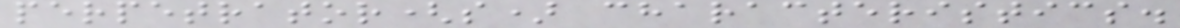perpetrator(s) characteristics.
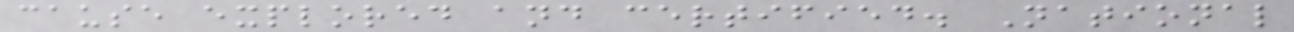cause explored and certified. National
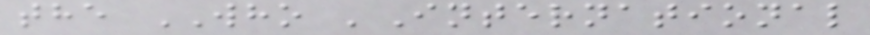the WHO 'International
